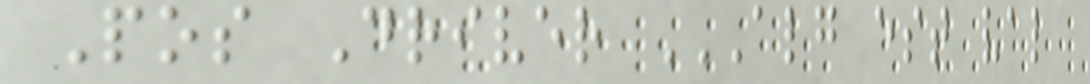Pos Driver ALG EST VAL
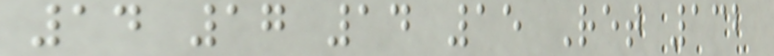14 17 14 15 Ret 132
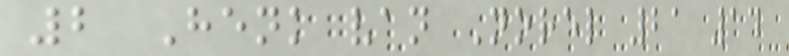2 Henk van Norel 21 14
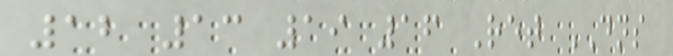12 13 19 16 Ret DNS
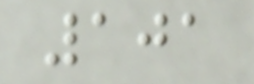101
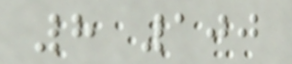8 100
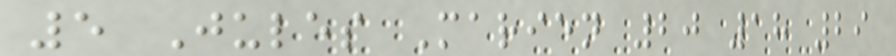5 Jules Marien 20 18 29
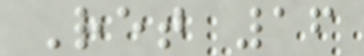Ret 16
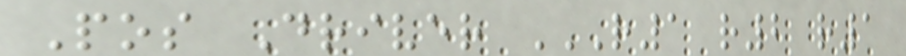Pos Driver R1 R2 R1
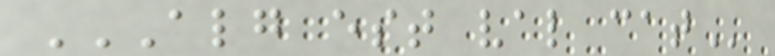ALG EST VAL CAT
